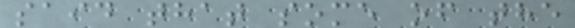said that some of the
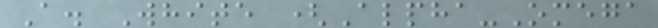A. White (Alpha-Omega
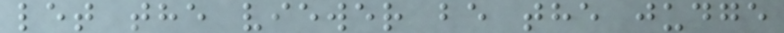let the viewer be the judge
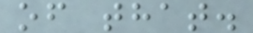of that.
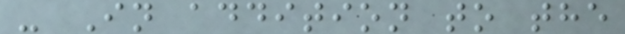- In addition to the
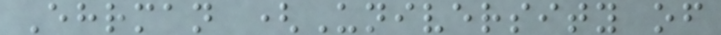Ehrman (University of
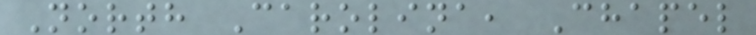North Carolina, Chapel
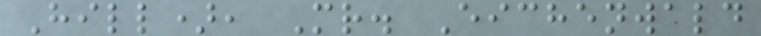Hill), Mr. Eichenwald
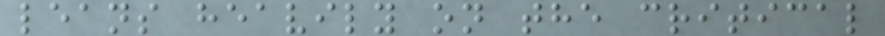leans heavily on the critical
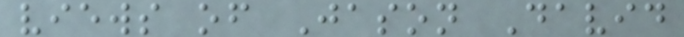views of Jason David
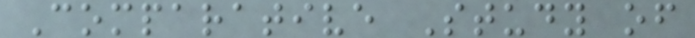Comparative Study of
